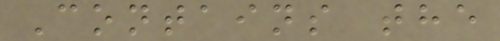Contains the
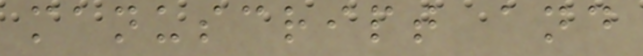manuscript and
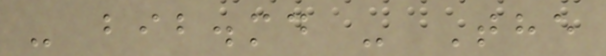- bib.md - The
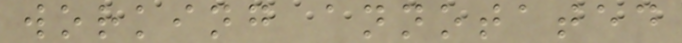working annotated
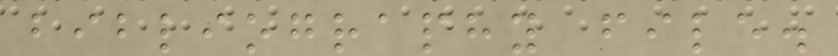bibliography file.
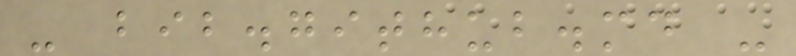- bib.github.md -
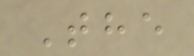The
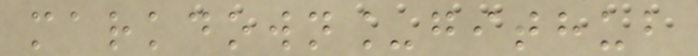markdown_github
